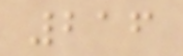216
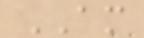AM
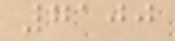7100
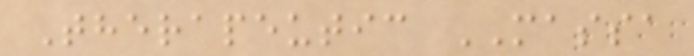Therapeutic MASSA
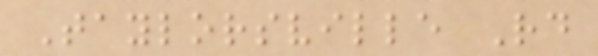Taylorsville Rd
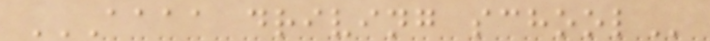AAAA DRIVING SCHOOL
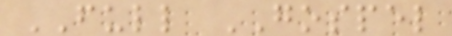FULL GOSPEL
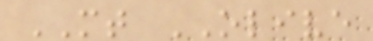MT OLIVE
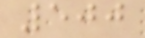500
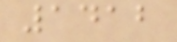1412
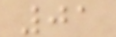01
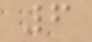6
